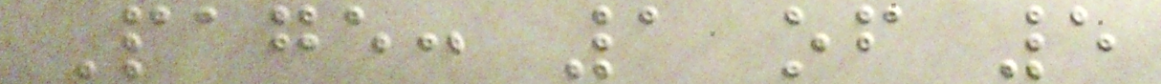Page: 1 of 5
